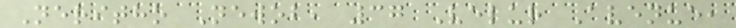Neritho Newob, 37 Velur Avenue,
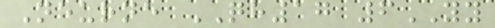Neurne QH17 6YY
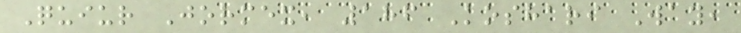Quiur Jormex, 186 Koshari Way,
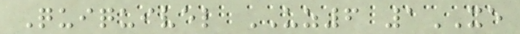Quiquivel UZ6 1XE
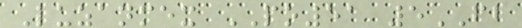Luzanmex PO51 5FB
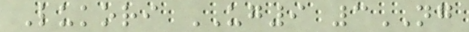Lukori UG9 3NG
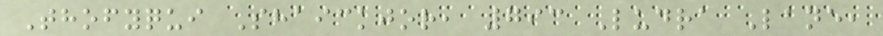Thofyqui Shaickjor, 793 Ludra Lane,
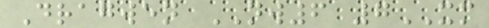Dragwen NW6 7XM
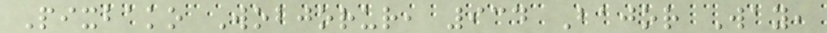Pixbako Wobjorur, 934 Bajor Way,
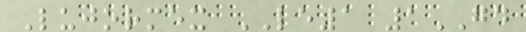Lujormex LE1 1GD
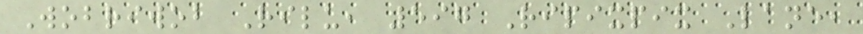Wobriwob Rilu, 597 Ripixpix Lane,
